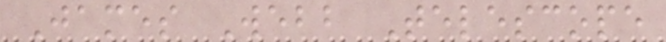James Webb Telescope
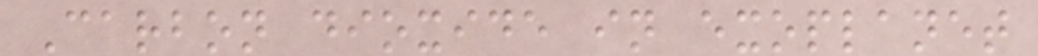Carbon dioxide in exoplanet
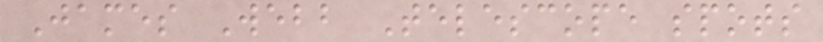James Webb Telescope spots
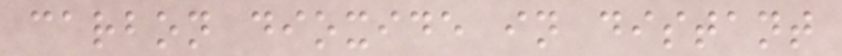carbon dioxide in distant
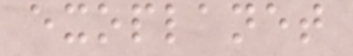exoplanet
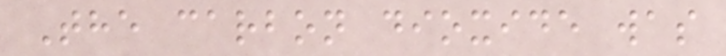The carbon dioxide was
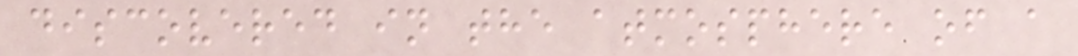discovered in the atmosphere of a
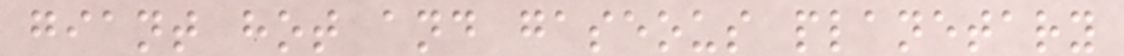giant hot and gaseous planetary
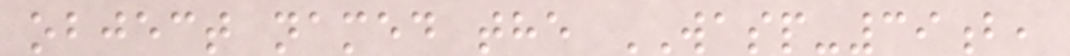object named the WASP-39b,
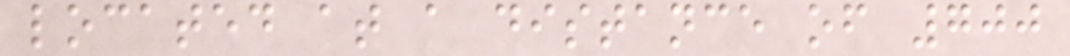located at a distance of 700
